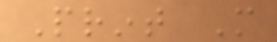Print More
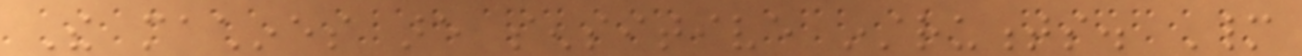The machines are sensitive instruments. Many
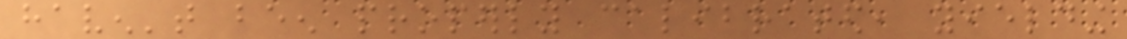haven't been properly calibrated, yielding
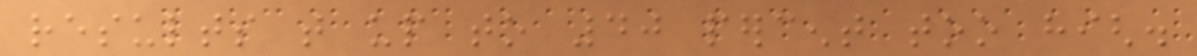results that up to 40 percent too high.
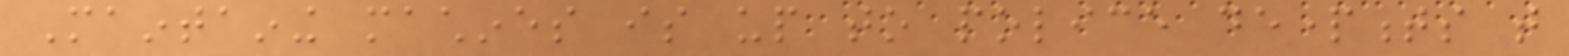Maintaining machines is up to police departments that
